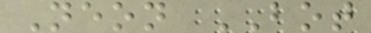Neon BOT
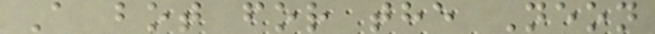A bot for the Neon
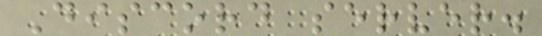Discord server.
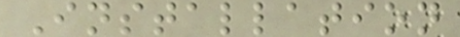Installation
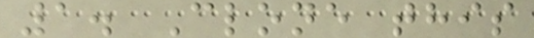1. Clone this
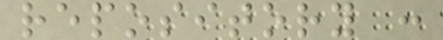repository :
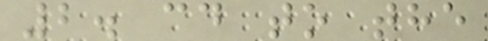2. cd to the
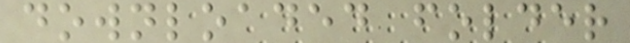downloaded folder
